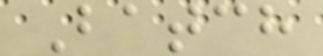Batch
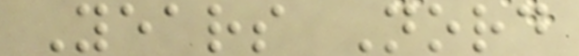Years Nord
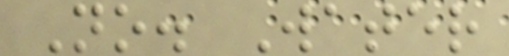No. Water
